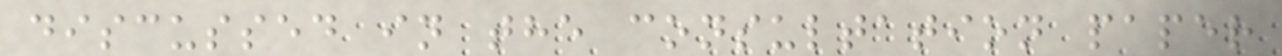discussed in the consultation paper
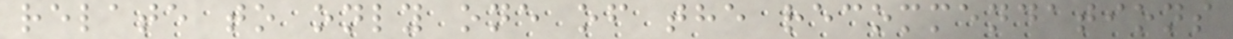relate to only one of the recommendations
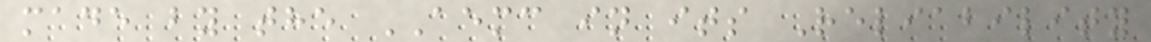made by the AEMC in its Reliability
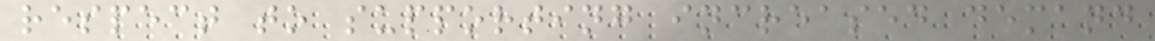respect to supporting increased demand
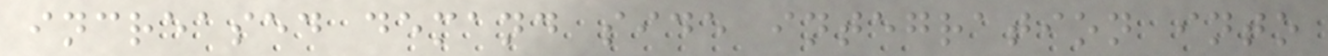increased demand side integration into
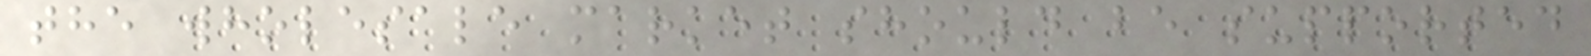the wholesale market should be supported
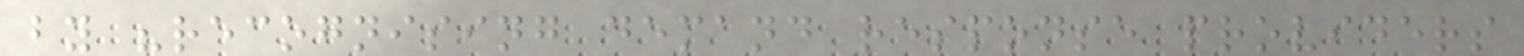by "recognising demand response providers
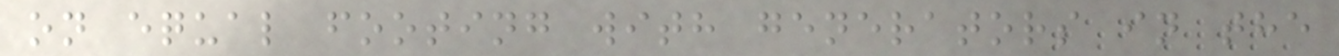on equal footing with generators in the
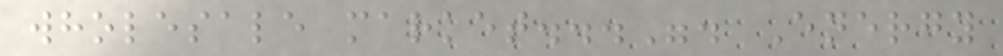wholesale market...". Energy
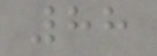88
